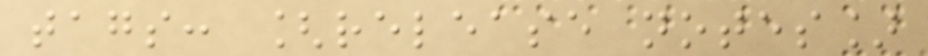tags: [release notes]
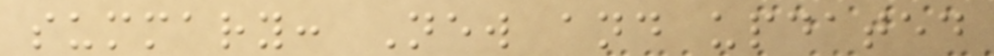summary: New and updated
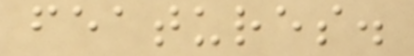features.
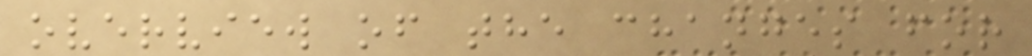overview of the changes for
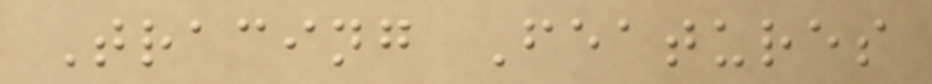Tracing Features
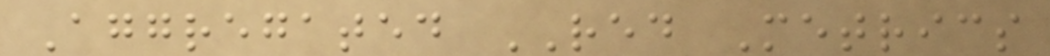Aggregated RED Metrics
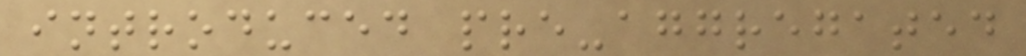introduced pre-aggregated
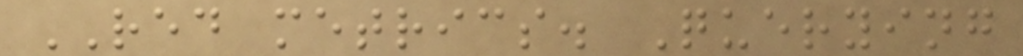RED metrics. Querying
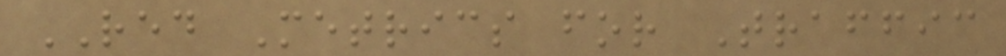RED Metrics for Traffic
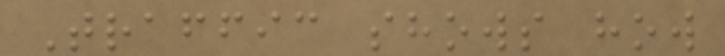Traffic shows how
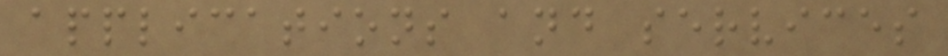applications and services
